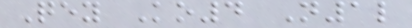Qey Ko4 N1l
